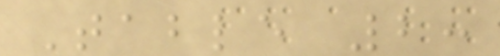Table 2:
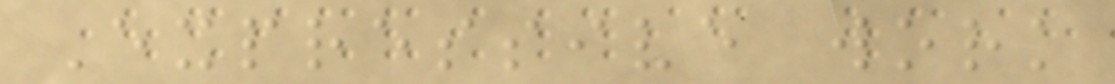Expressive work
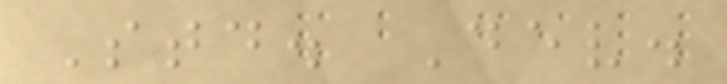Std. Dev.
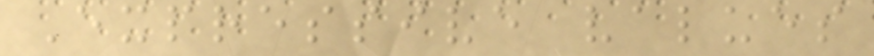Expressive values
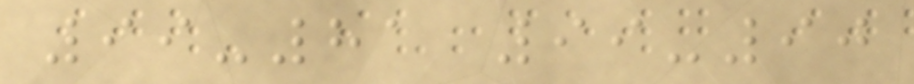99-81 99-90
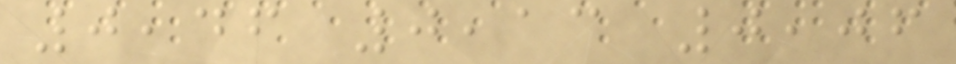0,46 0,13 0,06
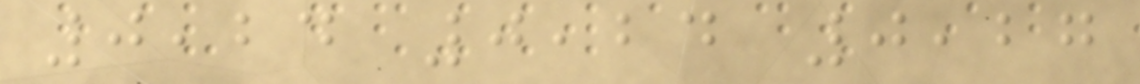0,24 0,24 0,27
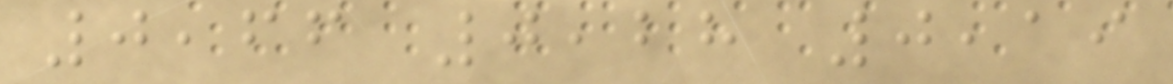0,66 0,28 0,19
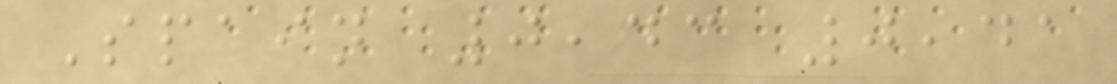Spain 0,43 0,41
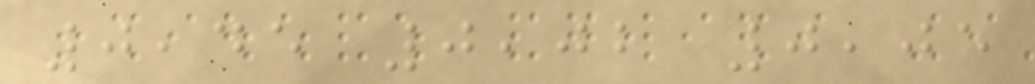0,45 0,02 0,05
